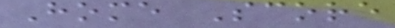Home Score
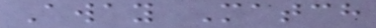Away Match
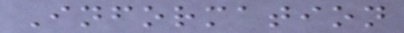Information
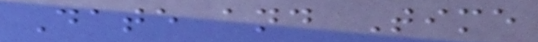Date and Time
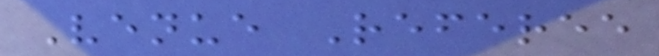Venue Referee
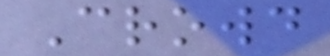Crowd
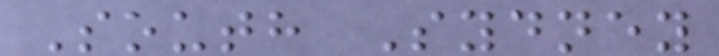South Sydney
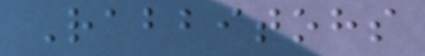Rabbitohs
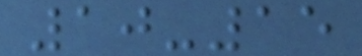10-15
